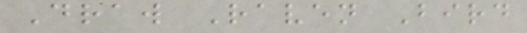Draw Raven Bird
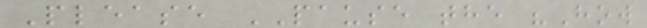Please PAUSE the "How
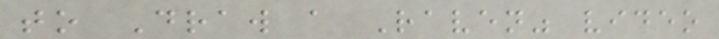to Draw a Raven" video
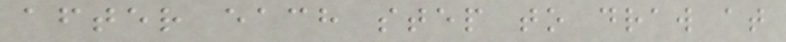after each step to draw at
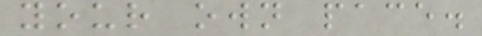your own pace.
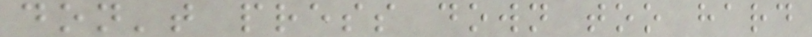don't press down too hard
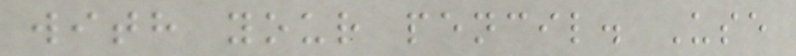with your pencil. Use
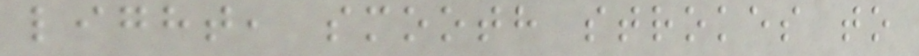light, smooth strokes to
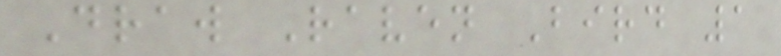Draw Raven Bird 1
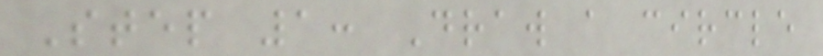Step 1: Draw a circle
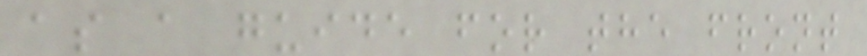as a guide for the front
